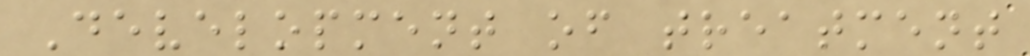Development of treatment
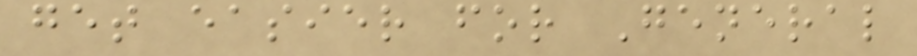get easier for General
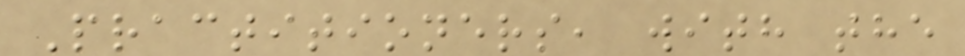Practitioners, with the
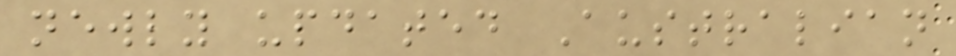newly updated Australian
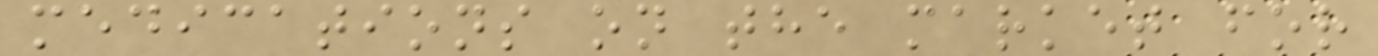medications on the market for
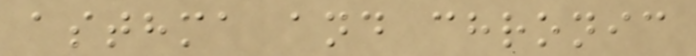asthma and chronic
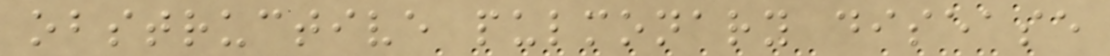obstructive pulmonary disease
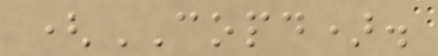(COPD).
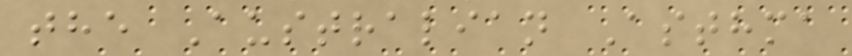the Australian Asthma
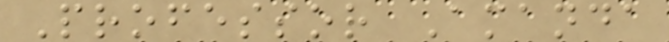Professor Amanda
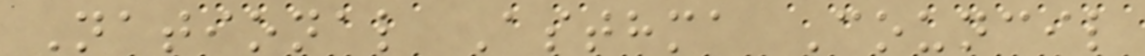National Asthma Council
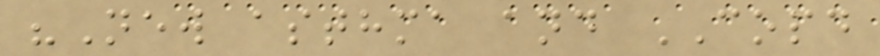"New asthma and COPD
